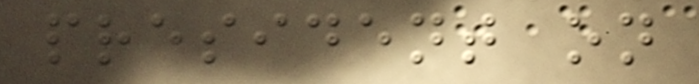president on
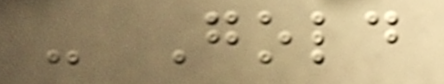- Gold
